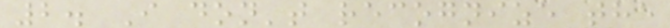2. I don't recognize the
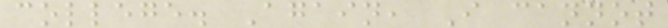college. Again, I cannot
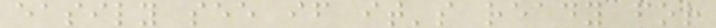easily see if it's ready for
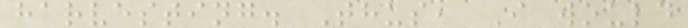harvesting. Thus, I would
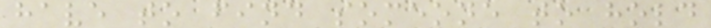have to find someone to hold
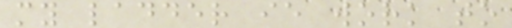my ladder ie work to
